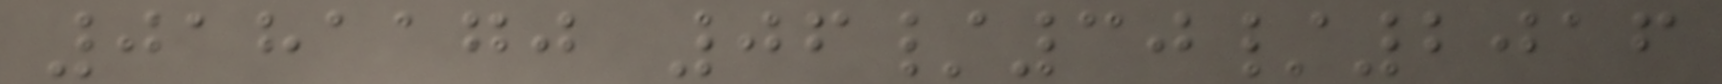0181170 06/30/2016
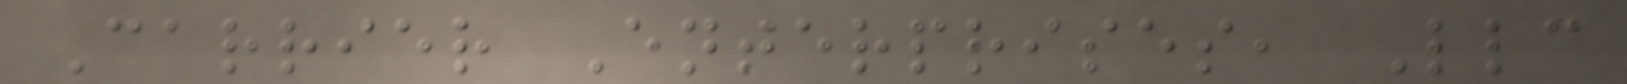Carrier Enterprises, Llc
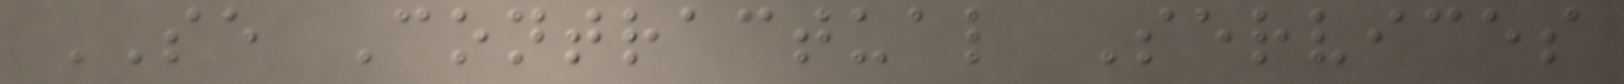SE Contractual Services
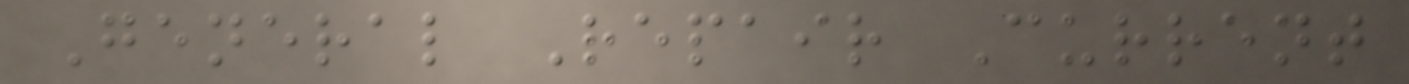General Repair Current
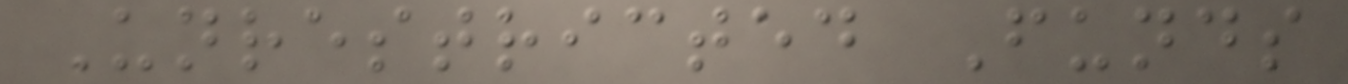Unrestricted Funds
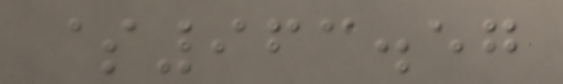$963.57
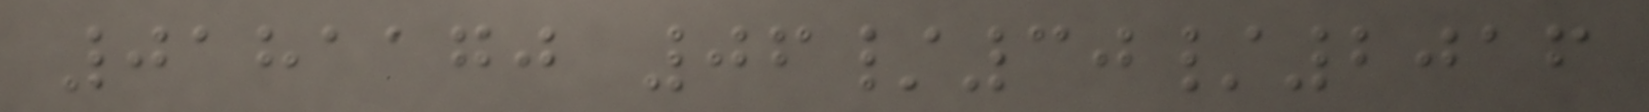0181170 06/30/2016
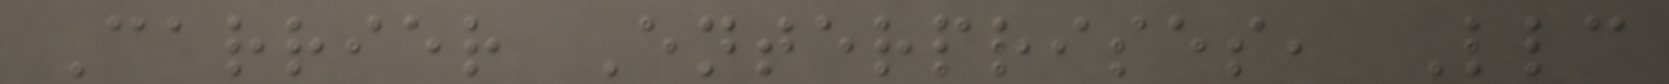Carrier Enterprises, Llc
